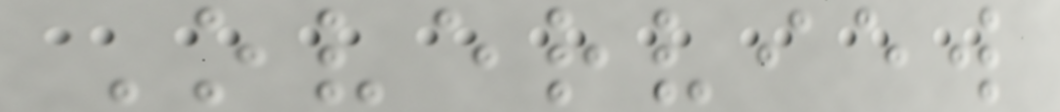Overview
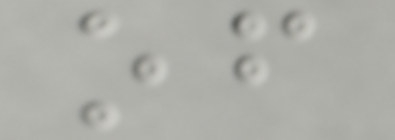of
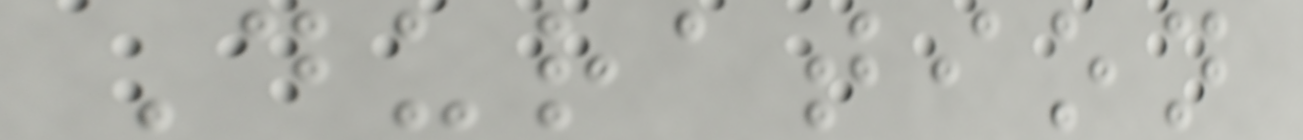Duration
